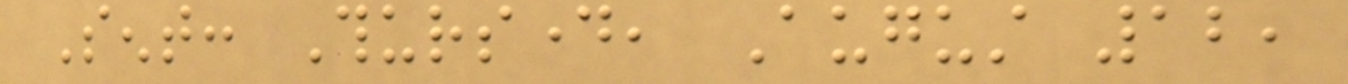Sent: Thursday, August 12,
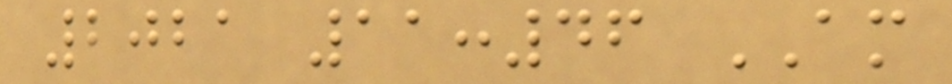2021 11:46 AM
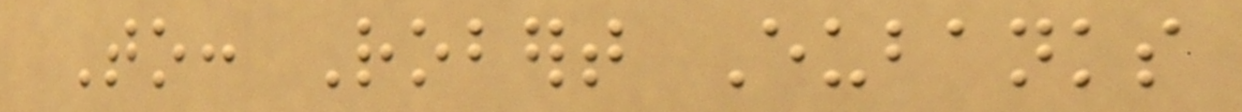To: Robert Eubanks
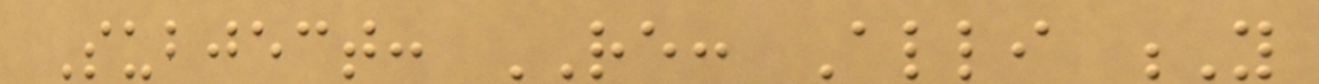Subject: RE: Alli Y
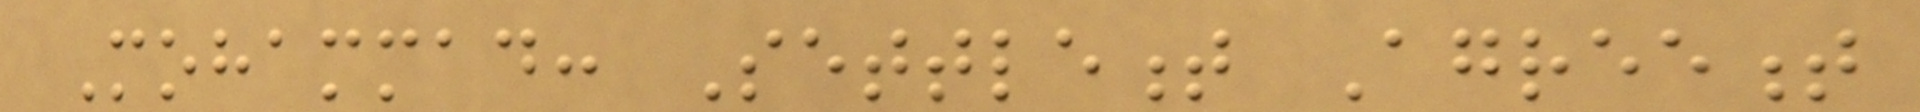Mohammad: Settlement Agreement
